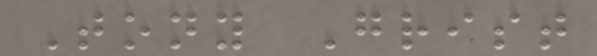Tony Grist
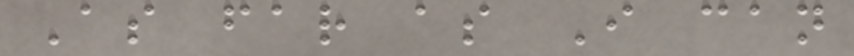As far as I can
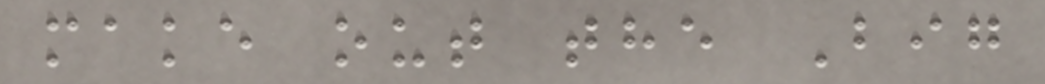make out the Big
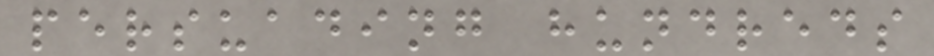persuading hundreds
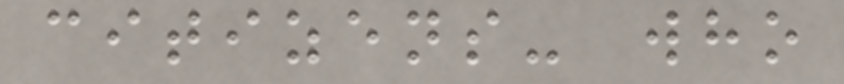citizens- who
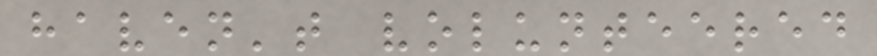haven't volunteered
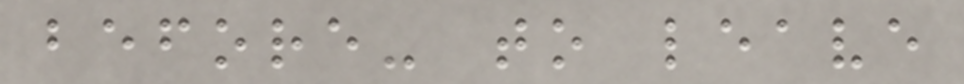before- to leave
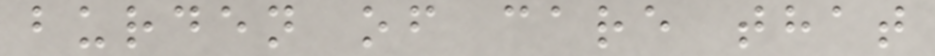burden of care that
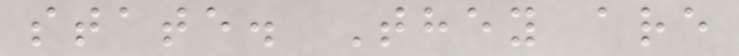state. They are
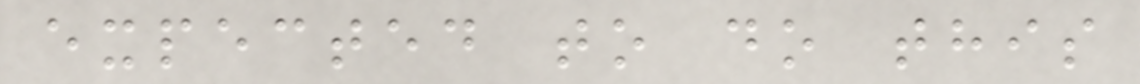expected to do this
